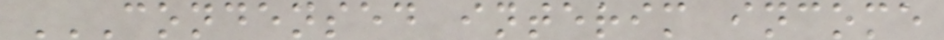CONDENSED INTERIM INCOME
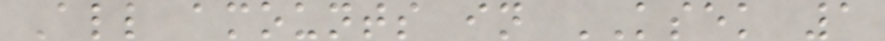All amounts in KSEK 1
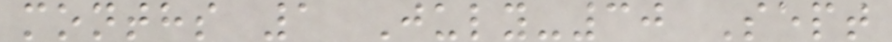months 1 July-30 Sept
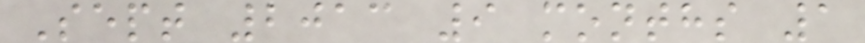Sept 2013 9 months 1
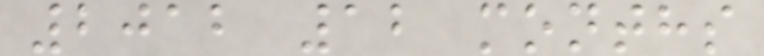2012 12 months
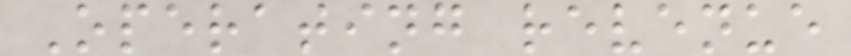Operating revenue
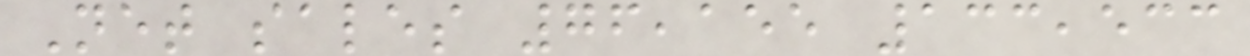Net sales 76,155 133,533
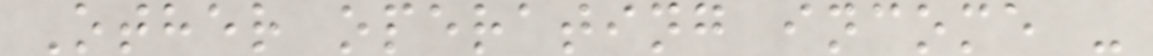Other operating income -
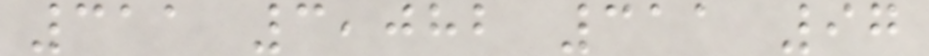311 3,082 311 97
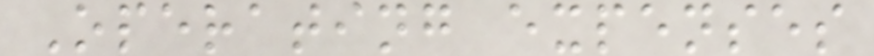Operating expenses
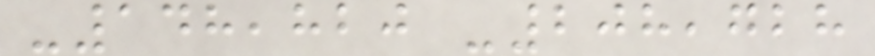-148,820 -208,728
